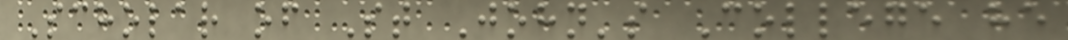Scholar of St John's College he
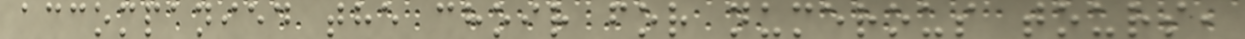accompanied the choir for numerous tours,
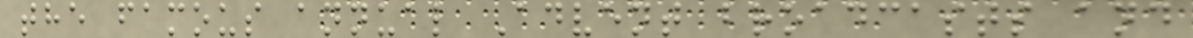the famous annual Advent broadcasts and
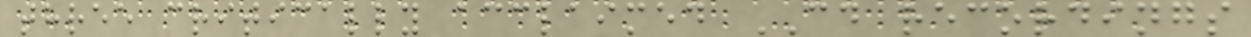three critically acclaimed CD recordings
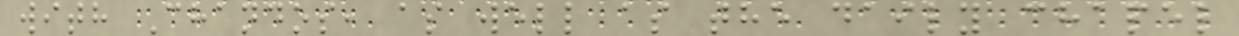with Chandos, as well as the daily chapel
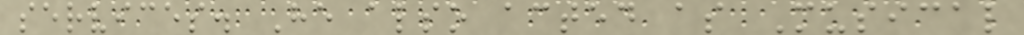services. He also acted as Musical
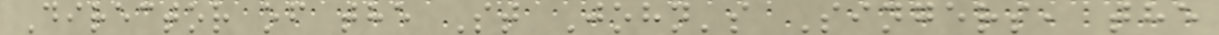Director of the St John's Singers, the
